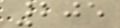205
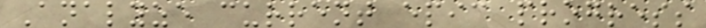Analyze current epic progress
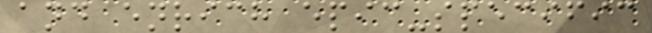and enrich epic-specific
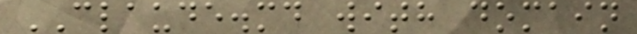CLAUDE.md with domain
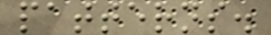patterns.
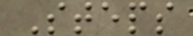Steps
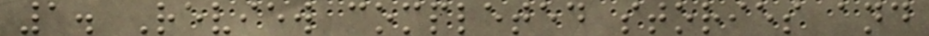1. Review completed stories and
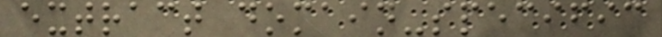extract domain-specific
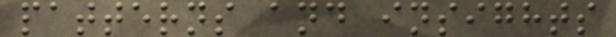patterns and insights
